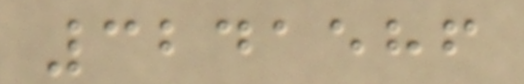3241586
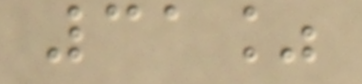31%
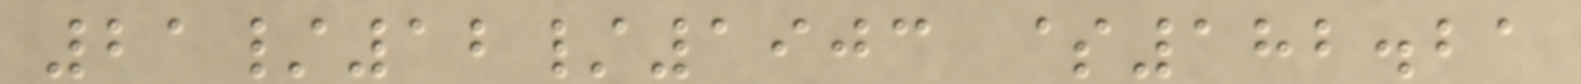21/12/1903 $182.21
